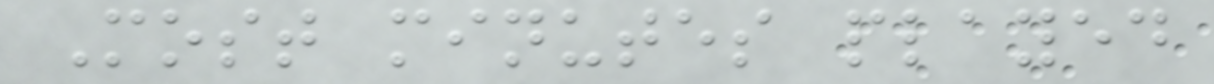Most minutes played
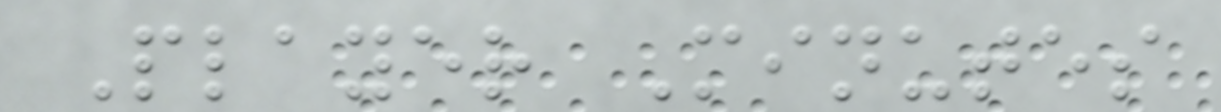Player Minutes
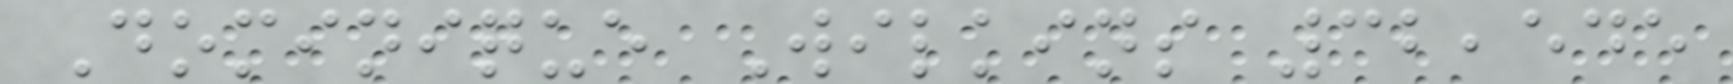Dominique Wilkins 32,545
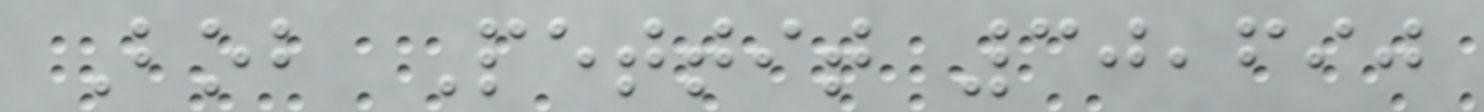Bob Pettit 30,690
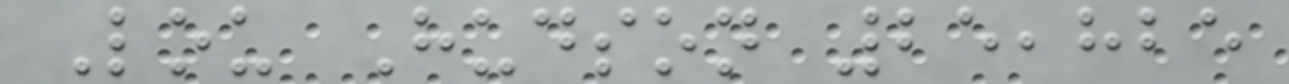Lou Hudson 25,825
